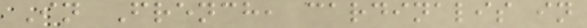In French, cardinalis in
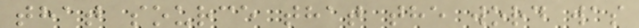that source that the word was
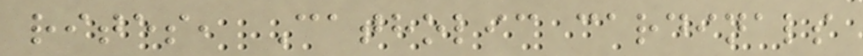rites, Catholic cardinals
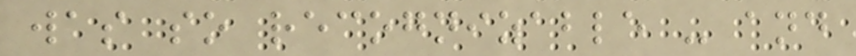was so recognizable - and
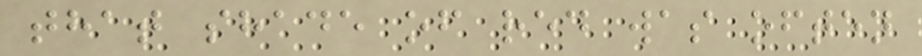that shade of red was often
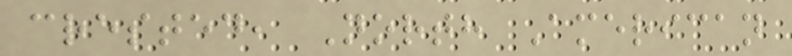crested, North American
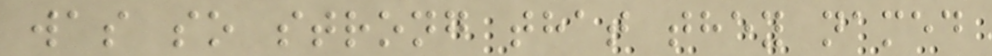was so strong that they named
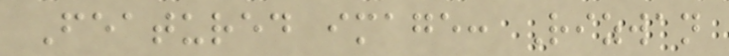Featured image: Rizwan
